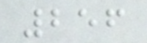256
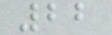22
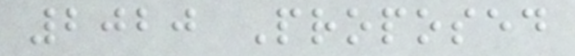2020 Proposed
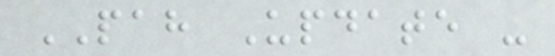PAH Update -
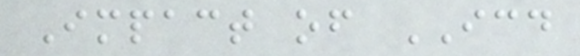Impact of ICD
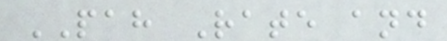PAH Rate and
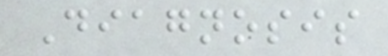Diagnosis
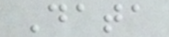Data
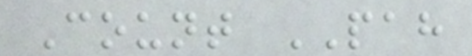Count PAH
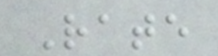Rate
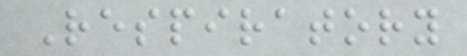Respiratory
